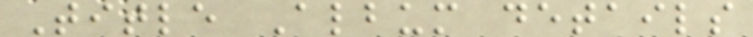Title Album details
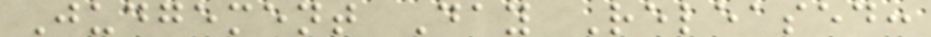Judgement Day Released:
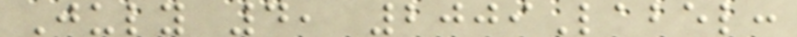July 4, 2009Label:
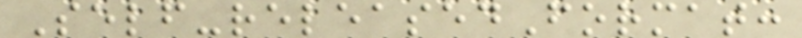Self-releasedFormat:
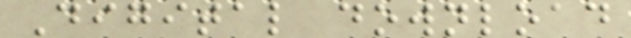Digital download
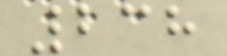238
